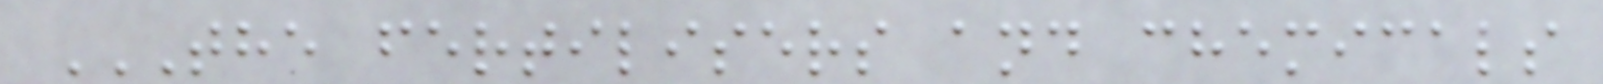THE FERTILISERS AND CHEMICALS
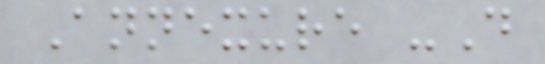Annexure -D
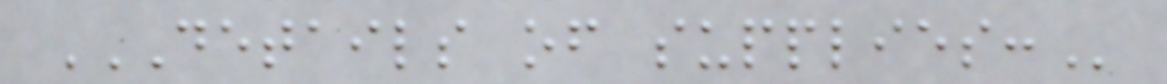DETAILS OF SUPPLIES:
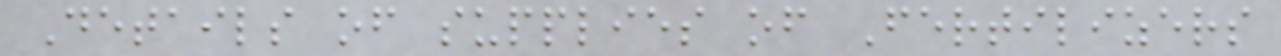Details of supplies of Fertilizers
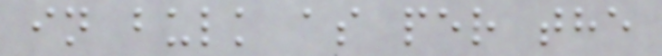in bulk as per the
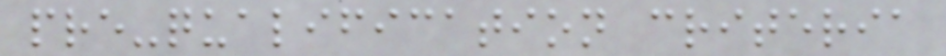pre-qualification criteria
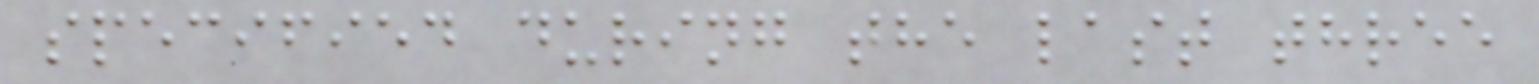specified during the last three
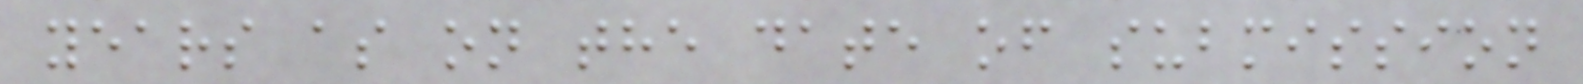years as on the date of submission
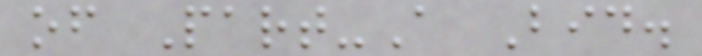of Part-A Bid.
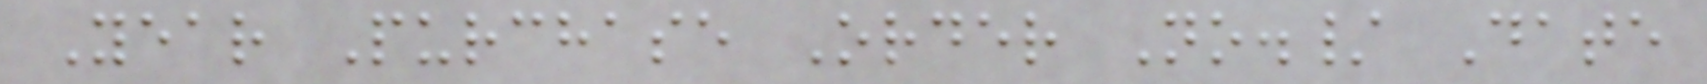Year Purchase Order No./ Date
